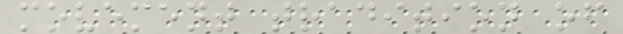movement tradition of
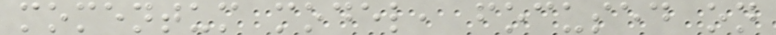momentum model, focused on
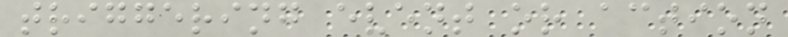triggering event or action
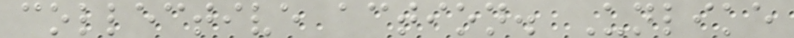collective action. Unlike
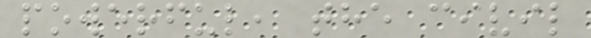powerful, the civil
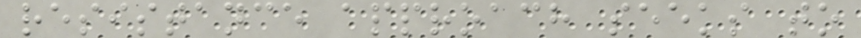resistance approach seeks to
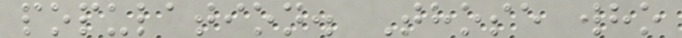population. Those who
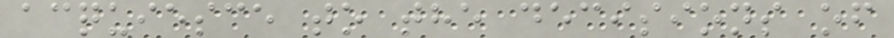acquiesce to the decisions of
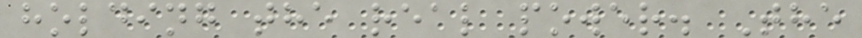holding the real power. The
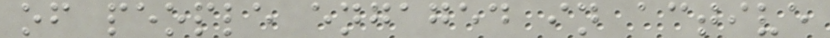of people engaged in active
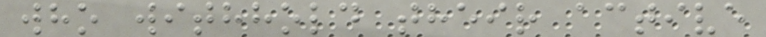who withhold their active
